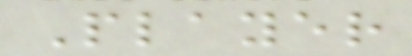Player
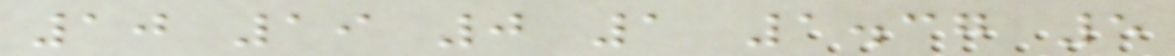10 19 0 1 1.37 5
